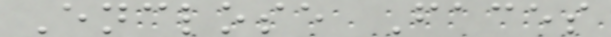Enclose Faces
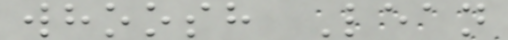whoosh Lean
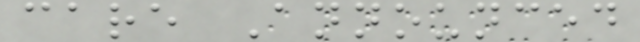care Announced
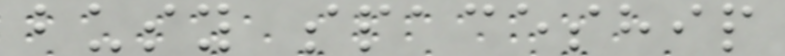busy spaceship
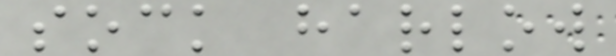sock harlow
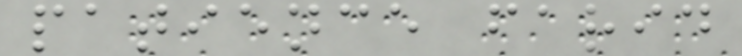patience farid
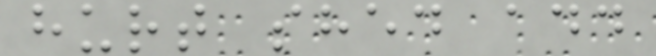hurt shed add
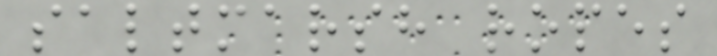saltmarsh ropes
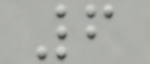6
